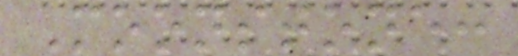Moonstone:
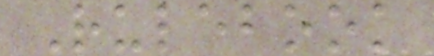Rulebook
